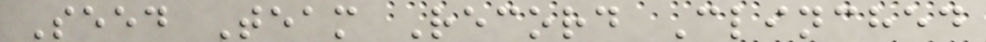Seed Team Record Clinched
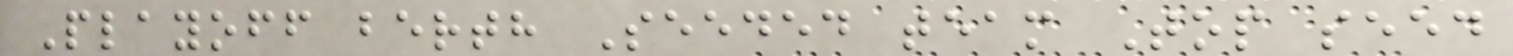Playoff berth Seeded team Top seed
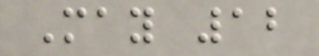May 12
